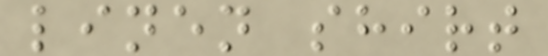linen shirt
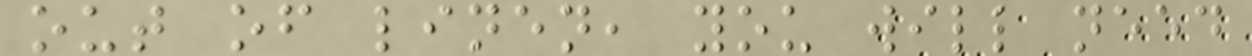out of linen, you will need
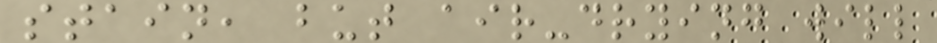stain, but air-drying will
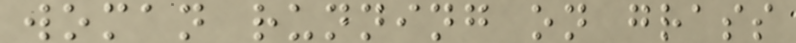woman running on grass
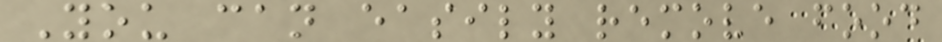You can easily remove food
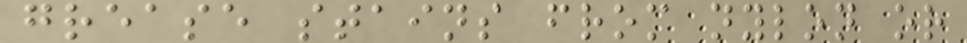grease stains from nylon or
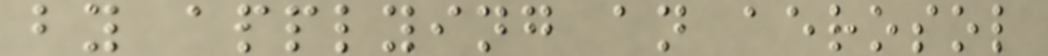by applying an aerosol
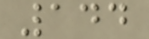144
